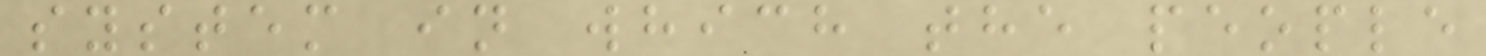system in which the people
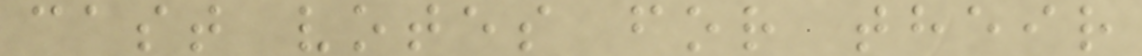cast votes for their
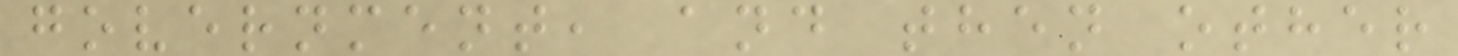government, and then other
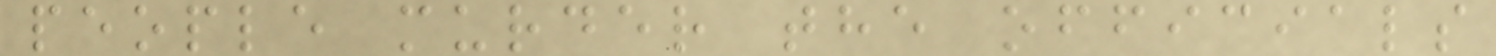people murder the officials
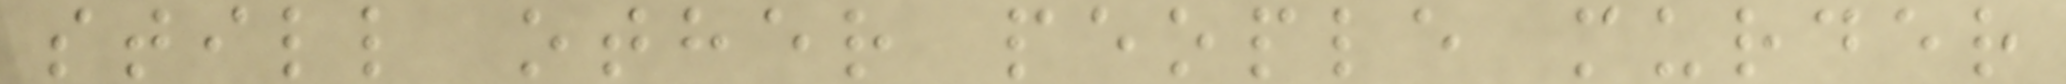still other people murder
